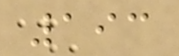193
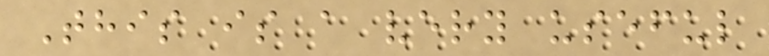This is a very useful
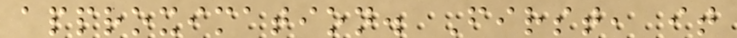approximation. First, it
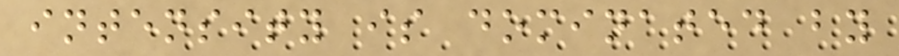intensity is dominated by
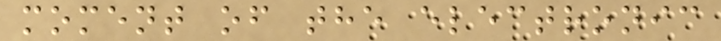moment of the electronic
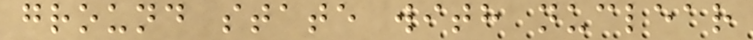ground state with nuclear
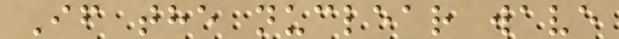If the nuclear wave
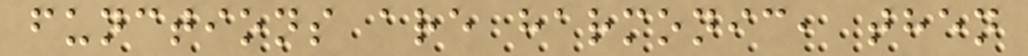functions are harmonic, then
